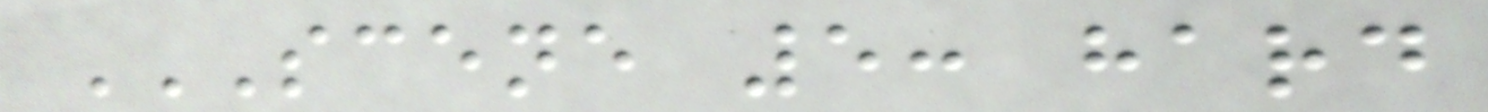SCENE 5: HARD
